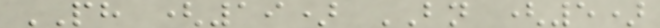PH (19) BN (5)
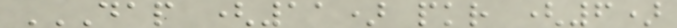DAP (11) PKR (6)
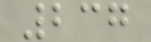237
